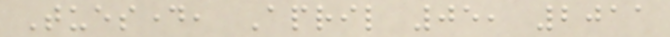Tuesday, April 05, 2011
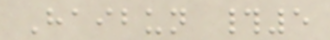Haibun #5
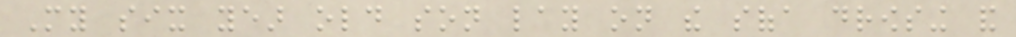My six year old son lay on the sofa drowsing and
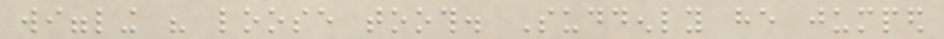wiggling his loose tooth. Suddenly he jumped
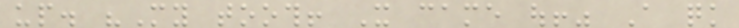up. "My tooth! It came out!" A quick
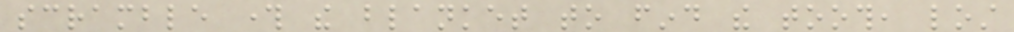scramble through the blanket to find the tooth, lost
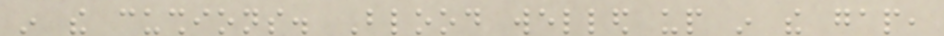in the cushions. Blood welled up in the gap,
